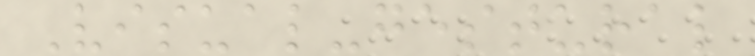Visual-gestural
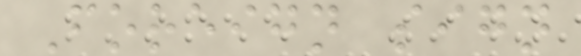Foreign sign
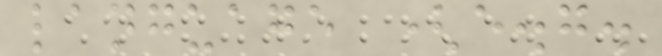language (e.g.
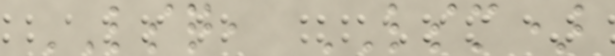LSQ, LSM)
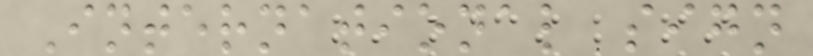International sign
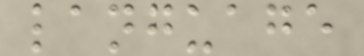language
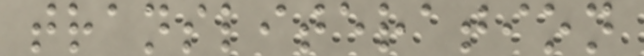transliteration
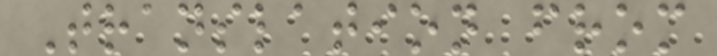Translation from
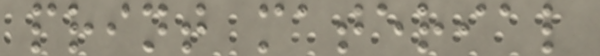print material
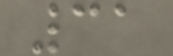31
